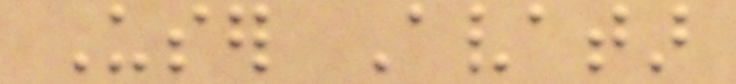User Avatar
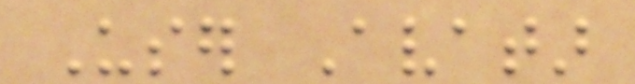User Avatar
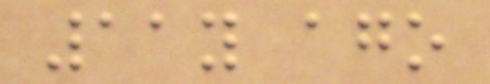11y ago
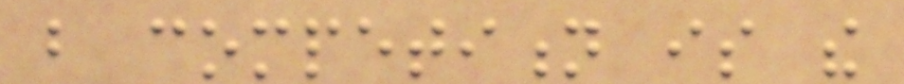but competition is the
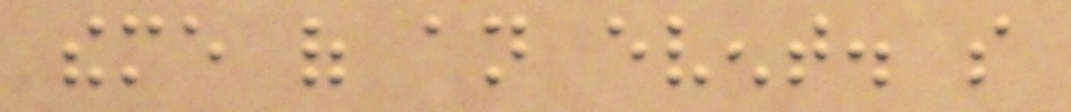theme of an event. so
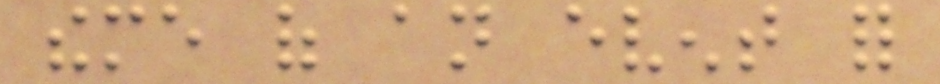theme of an event for
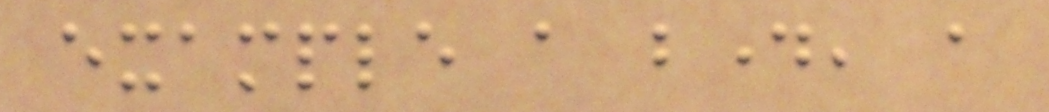example a bday, a
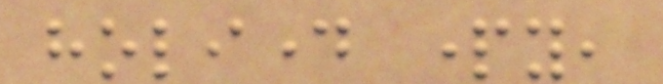holiday party,
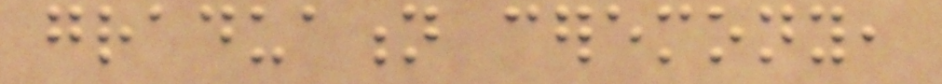graduation ceremony,
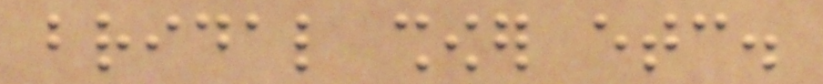bridal shower etc.
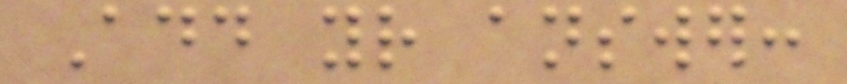Add your answer:
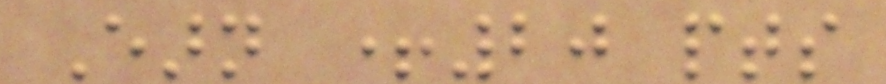Earn +20 pts
